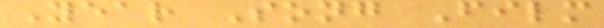Year Song Film
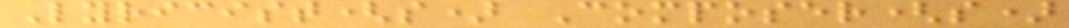Lyricist(s) Composer(s)
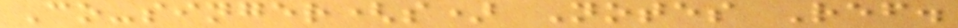Co-singer(s) Notes Ref.
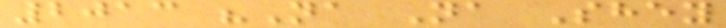2013 "Na Na Shey
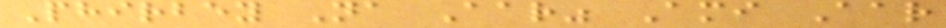Phirbey Na Aar" Ami Aar
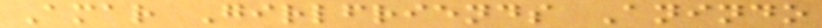Amar Girlfriends Anindo
